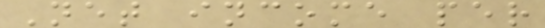Net income per
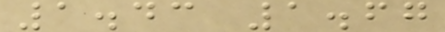1.43 1.67
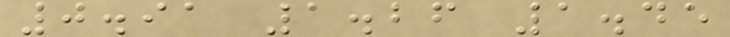0.91 1.26 1.45
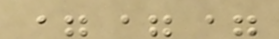===
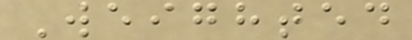Weighted
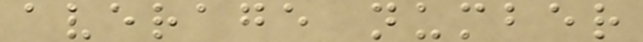average number
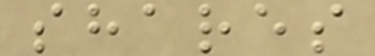shares
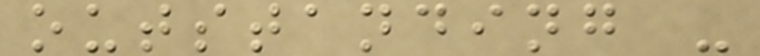outstanding -
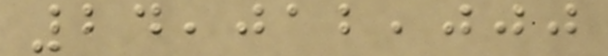24,012,000
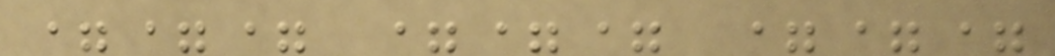=== === ===
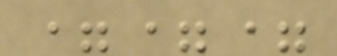===
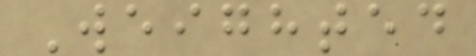Weighted
